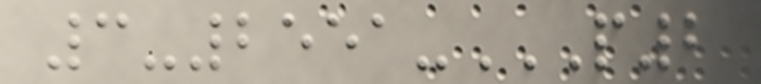3-2551-P2
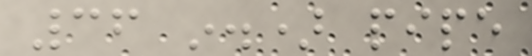36 in.) pipe
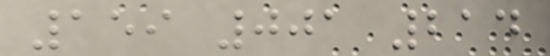159 001 214
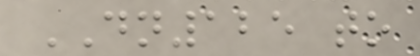DN125 to
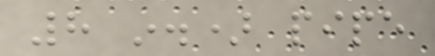8 in.) pipe
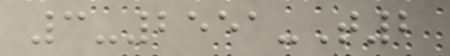3-2551-T2
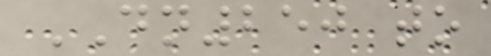DN250 to
